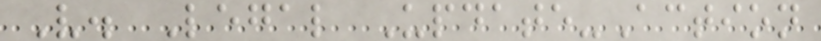V. Legal Update-Action
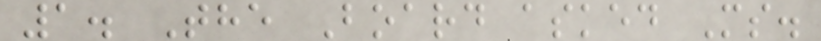1. The Board asked Ms.
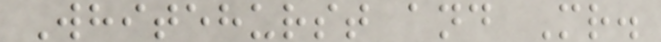Whitehurst and Mr.
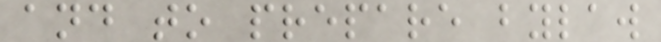and to prepare bylaw
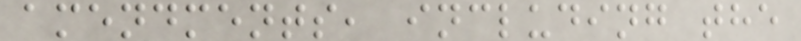amendments, including the
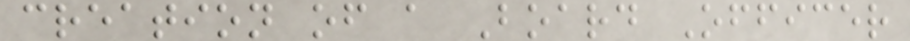creation of a Board Officer
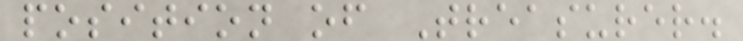position of Treasurer.
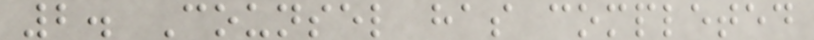2. Counsel has completed
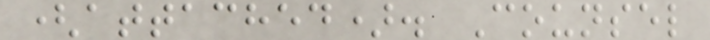(attached). Counsel
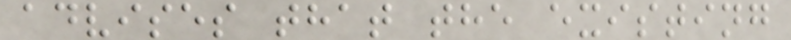advises that the existing
